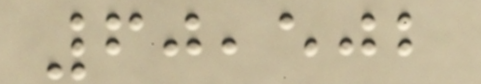60,502
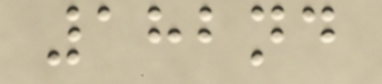182nd
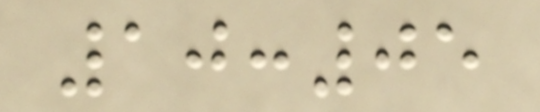10:05
